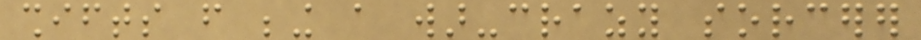shifts from being a war-crazy sorcerer
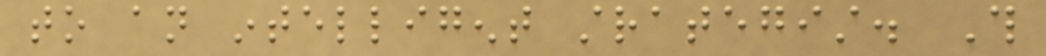to an intelligent strategist. This
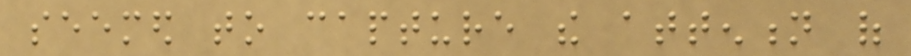seemed to capture the attention of
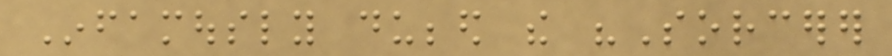Infamously dubbed the "Sorcerer
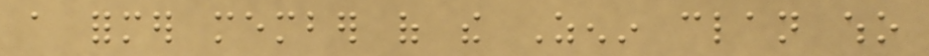a former member of the Zenin clan who
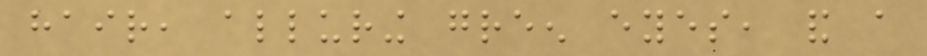hair, alluring green eyes, and a
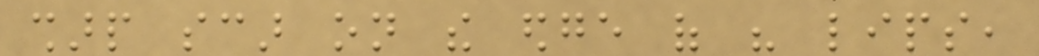sharp scar on the edge of his lips,
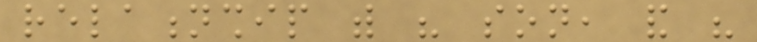relationship with his son, and his
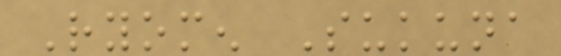Ryomen Sukuna
